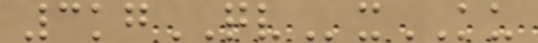3kgQVxKU
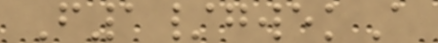F1/gwekA
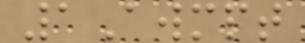1Awmpt
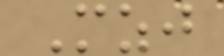Mzj
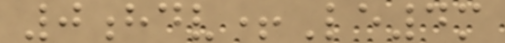0hdv+Le4m
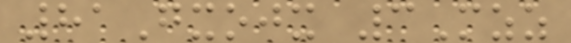81Gxojx 3Mzz
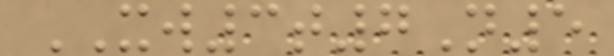XW3t7N5
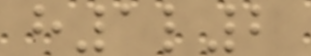h1l2
